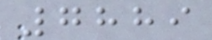7889
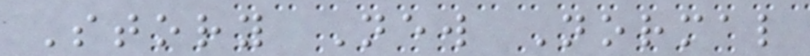Story New Normal
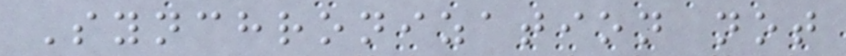Synchronization not
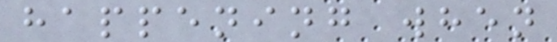happening when
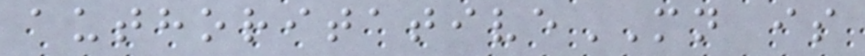authoritativeMN is
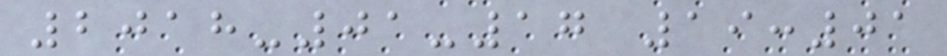2018-01-17 19:01
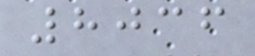8036
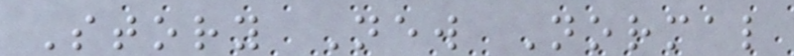Story New Normal
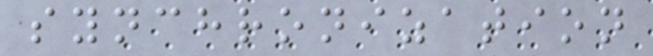synchronization
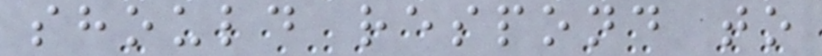should respond to
